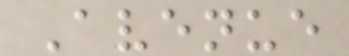Avenue
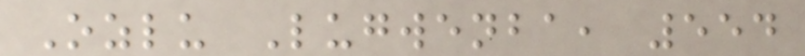Ozlu Lugwenba, 554
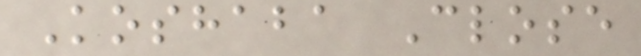Koshaba Close
